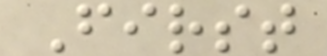First
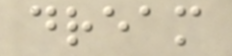dream
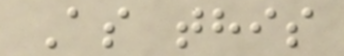As this
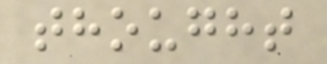thought
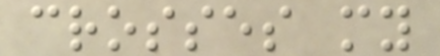crosses my
